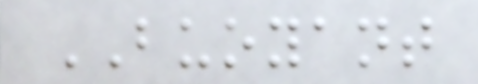BUOYANT
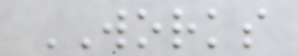WORKS
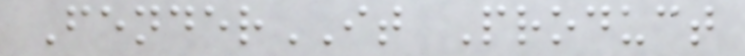FenderIT Product
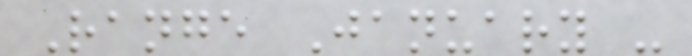Range January -
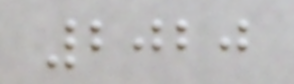2020
